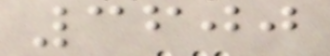3600
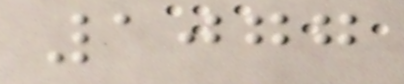1077
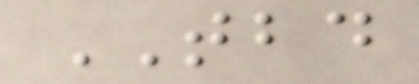TBD
